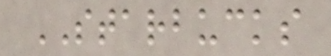STARBUCKS
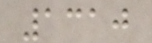1310
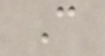C
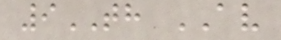9TH AV
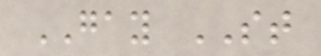GAY ST
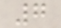7
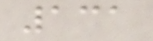131
